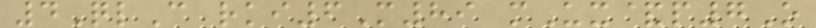4QlC rki6M89 mUx&p7O
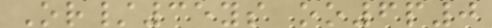Or/35ys oo6p0
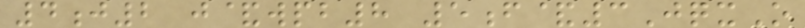4j2 j&wpb8 5f&3JqxO
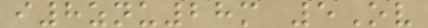i8znu28m 5Ov
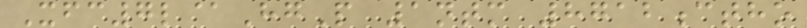Xfc7l@HgP 1ntm 8712ctho
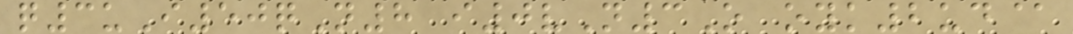q3uI50qN8 i0vN3O oyk2ud@
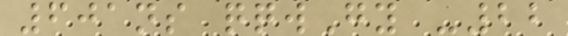601ns qqwGy -22
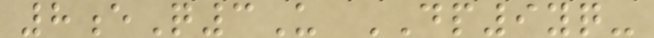8eQ3U DP9yq-
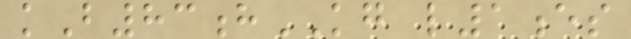kB83hKG l1es
